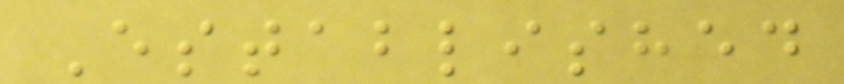Established
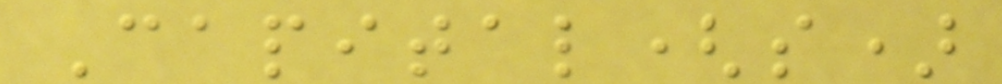Capital(s)
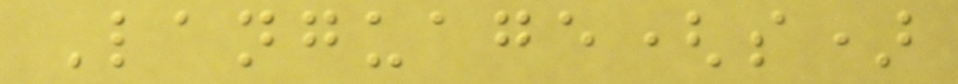Language(s)
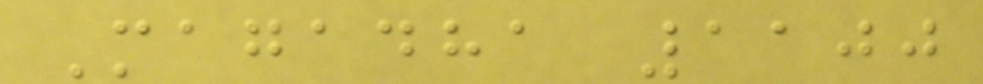Magadha 1100
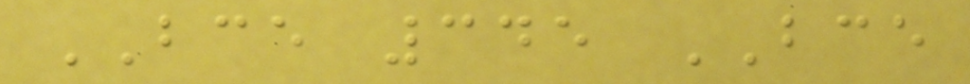BCE 345 BCE
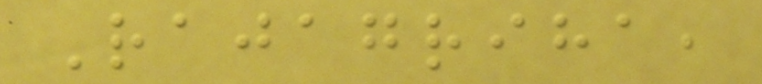Rajagriha,
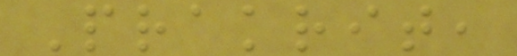Prakrit,
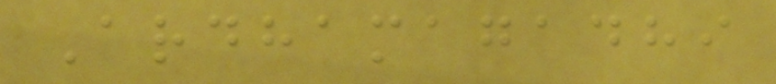Ardhamagadhi
